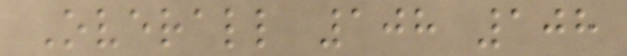Overall 108 108
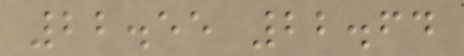22.55 22.64
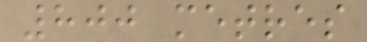800 metres
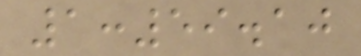1:59.10
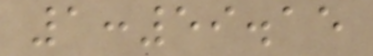1:59.15
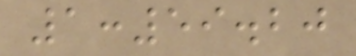1:59.20
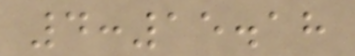4:15.18
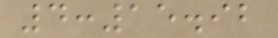4:15.92
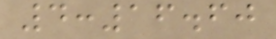4:16.60
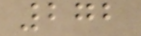272
